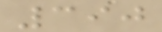390
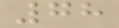78
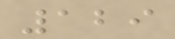129
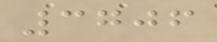3706
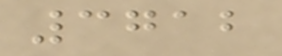3712
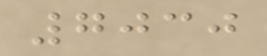7030
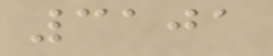3101
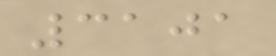3101
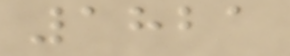1821
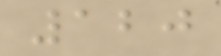120
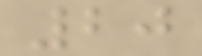20
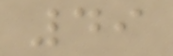49
